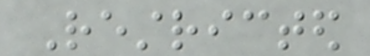Restricted
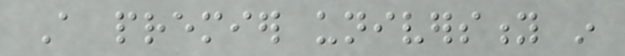A premier university in
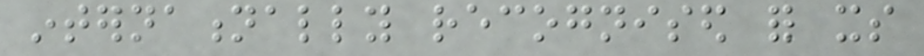internationally recognised for its
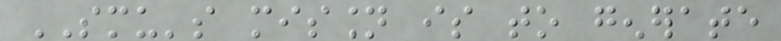SMU's mission is to generate
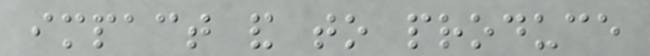impact and to produce
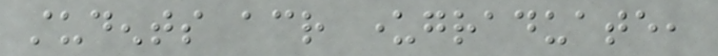students across undergraduate,
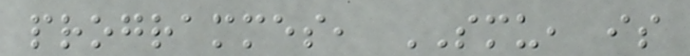programmes, SMU, is
